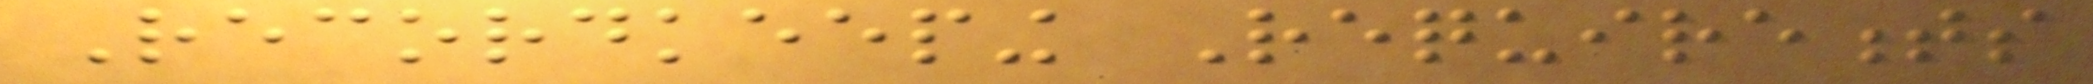Recordkeeping Requirements
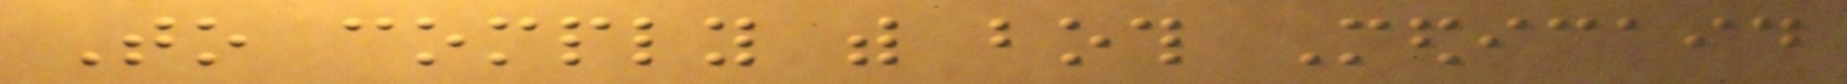To comply with both Medicaid
